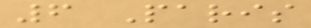6 Paris
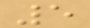5
